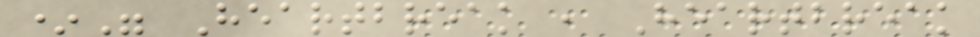*" Heartbreak , Heartbreak
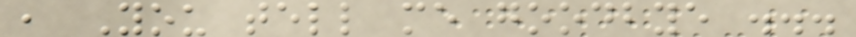, You tell me goodbye ...
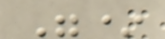"*
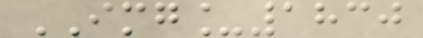IMG_1830
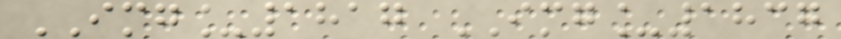IMG_1817 IMG_1837
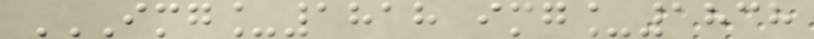IMG_1818 IMG_1838
